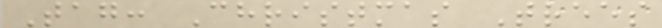Tag: Christmas Trees
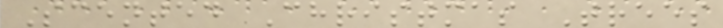Scented Christmas Trees
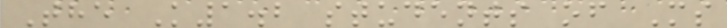The K1.2 students of Ms
